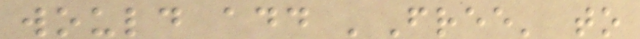would add 'Free' to
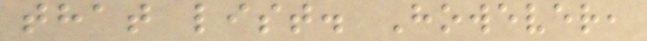that list. However,
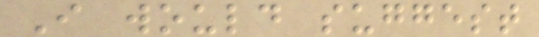I would suggest
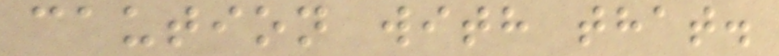caution with that.
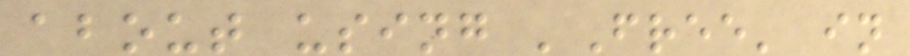about using 'Free' in
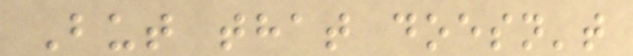But that doesn't
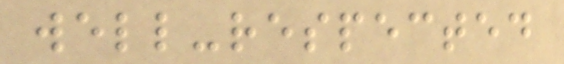well-respected
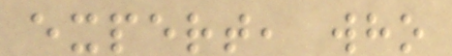expert, who
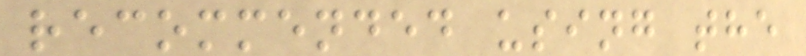recommended using the
